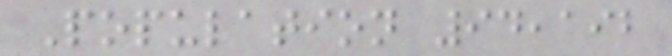Population 94,192
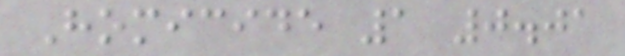Homicide 1 0.01
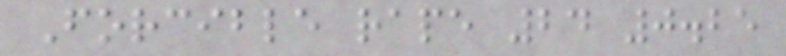Forcible rape 24 0.25
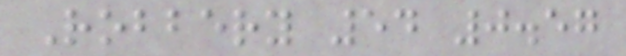Robbery 54 0.57
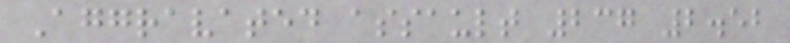Aggravated assault 237 2.52
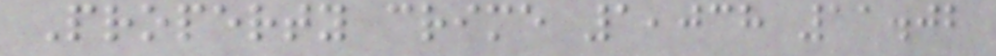Property crime 1,038 11.02
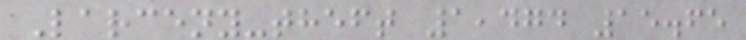Larceny-theft 1,474 15.65
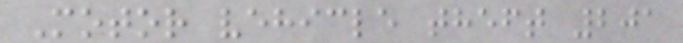Motor vehicle theft 201
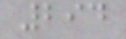294
